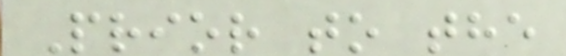Prior to the
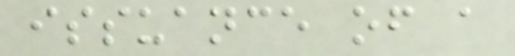issuance of a
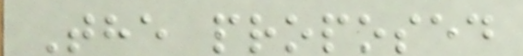The proposed
